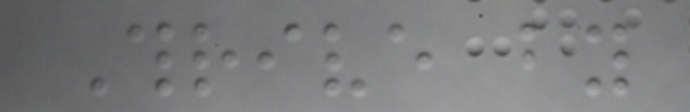Thrive by
